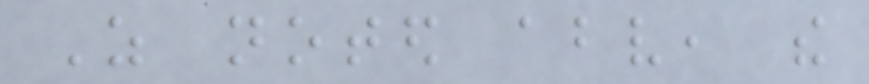As noted above, the
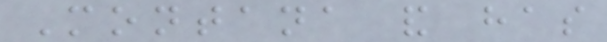Montana and has
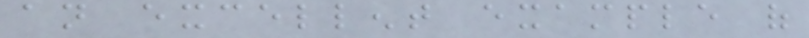an excellent example of
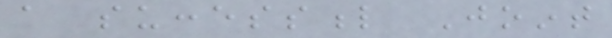a successful Joint
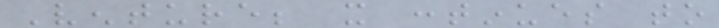Venture; it continues to
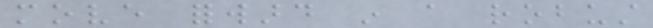move forward in a robust
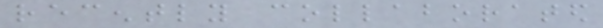recently collaborated
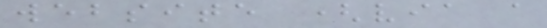website (via a
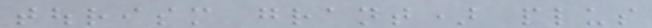tourism grant) plus
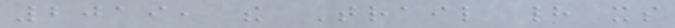2019, the Trail had its
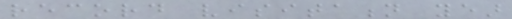record visitation year
